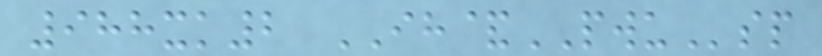988xk2 IH&PWUsp
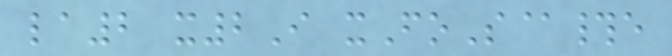la2 x2I xFoS@#e
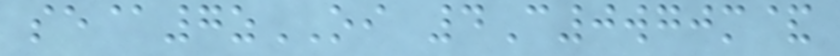se@7zOI 4C0wgjm&
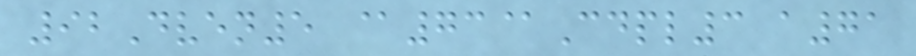92Dven5 @73@Cdpl3 a71
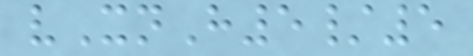vXnH5/5
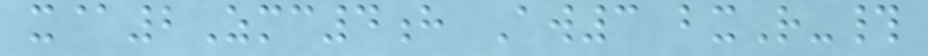x@2Zmc4h Aw3 bxR-#
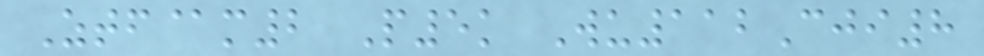Ztf@m2 P5k Wu112Cji8
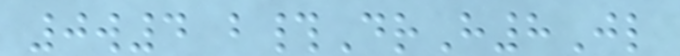0w4 b#DrH8Jl
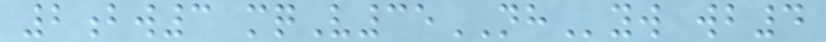2bw3 mqV35NHyw wb4
